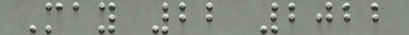May 22 2022
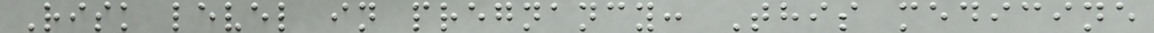Risk level in pregnancy: This medicine
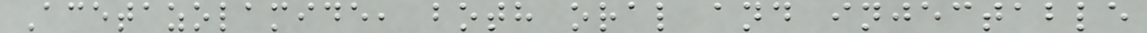Acetazolamide, both oral and injectable
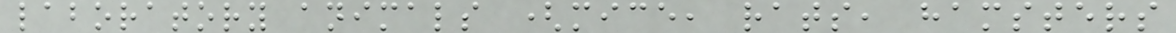laboratory animals (mice, rats, hamsters
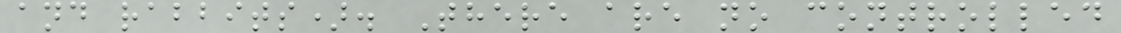and rabbits). There are no controlled
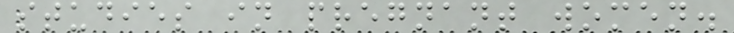studies in pregnant women.
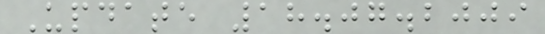Update 18.07.2009
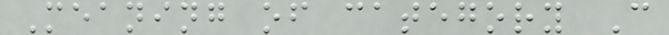Meaning of category C
